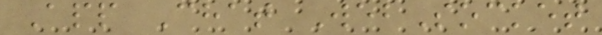App Chat WebSocket
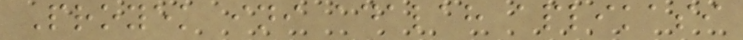Proyek ini adalah aplikasi
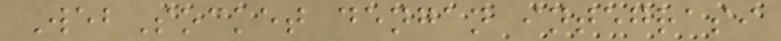WebSocket dengan integrasi
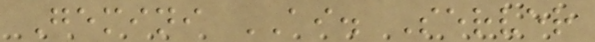Gemini AI. Server
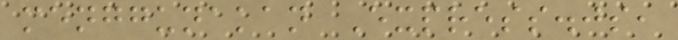menggunakan Express.js,
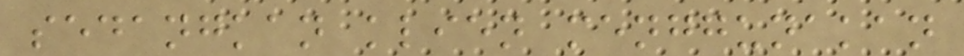sedangkan klien menggunakan
